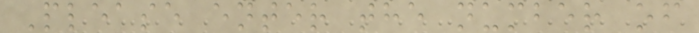Please enter the number of
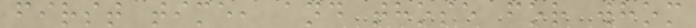first time, and those for whom
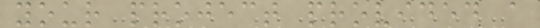your project provided a
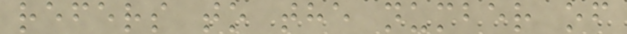refers to the number of
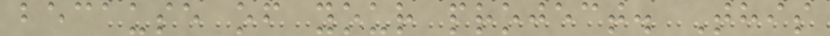because of your project. This
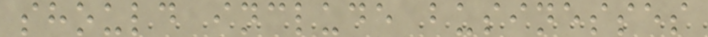should include businesses
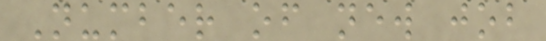Number of new job
